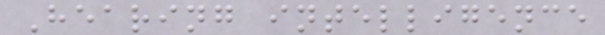Hearing intelligence
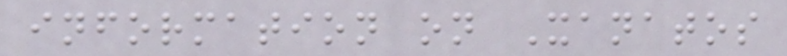information on Xanatos
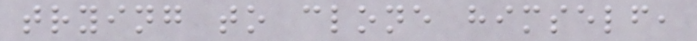trying to clone himself,
